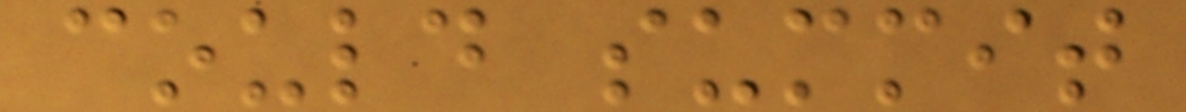could summit
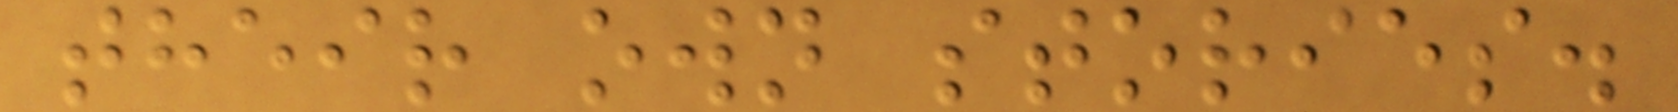their own stories.
